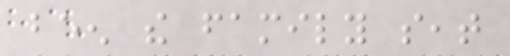been the family seat
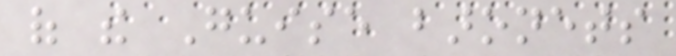of the Guise baronets
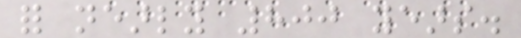for nearly 800 years.
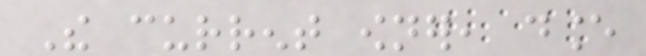The current owner, dance
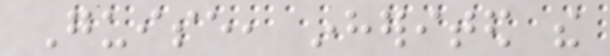Guise, inherited the
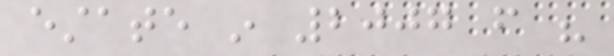estate in 2007 from his
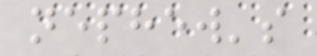nephew's
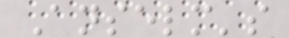Anselm's
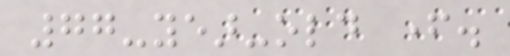77-year-old father.
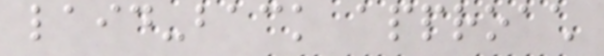laid-back approach
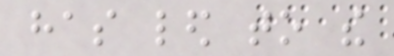has led to the
